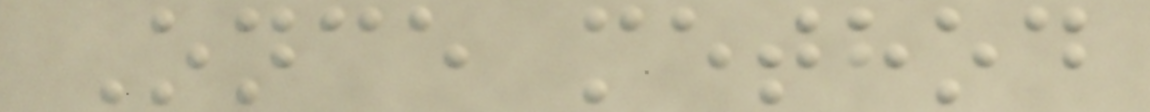Once method
